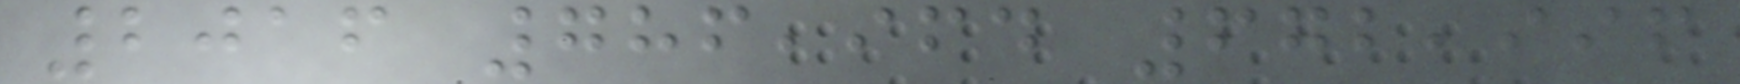2016 786,964 672,996
